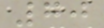70
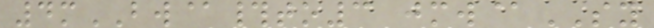4mBW@#to3 jmw@SY
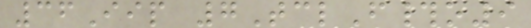36Iip 7TclF#o9
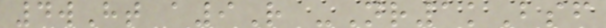4wHt a9R -Nr1kBsf
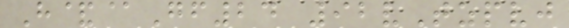H&@Gf24 92vTzpvj
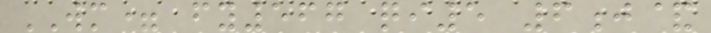WM= fy567 qi5 6j&
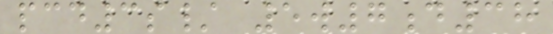pcd3s/ 5w7d38
